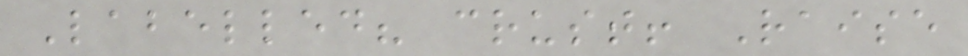Labelled? crust! Raise
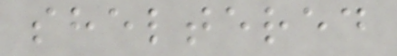sheltered
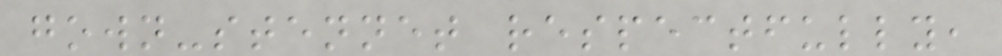gown-stennet respectfully,
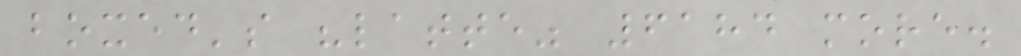boxed's "latte" 6184 more.
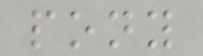pony
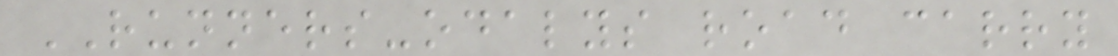RUNNERS-odalys road carry
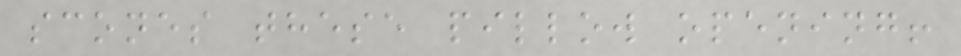scones these pillow opening!
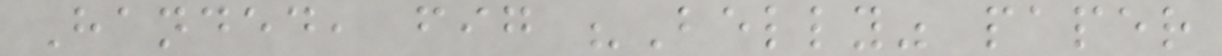Handed, fig "Belly" paper
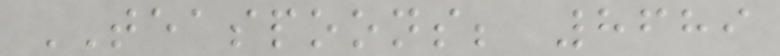TEASPOONS; 8689
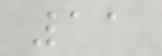11
